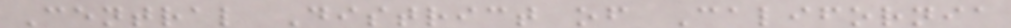Central District of California
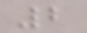2
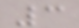3
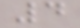4
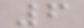6
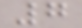7
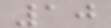10
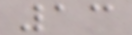13
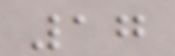17
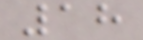18
